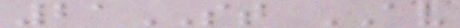21ST AV
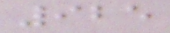925
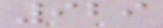929
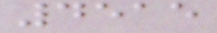4515
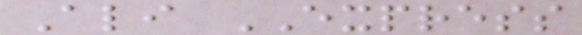Ali EXPRESS
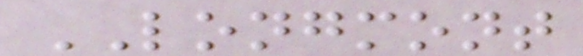LONGMONT
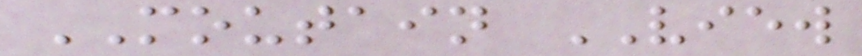MOUTAIN VIEW
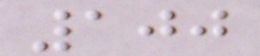100
